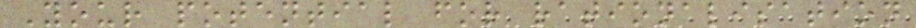Your potential for rationalisation
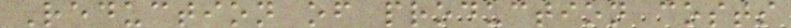Reduction of production costs
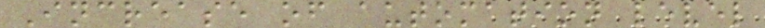Increase of automation level
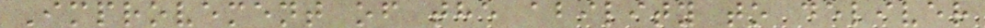Improvement of the ability to deliver
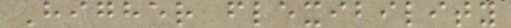Higher flexibility
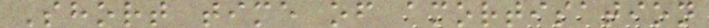Short time of amortisation
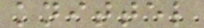knittel
